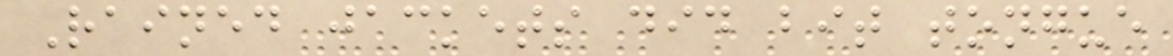Rained jackets did bit tongue
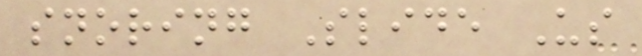snoring Slide Us
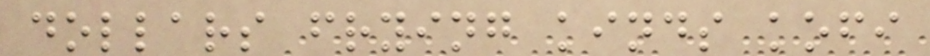dollars frying kinds kofi
